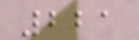221
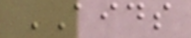AIDS
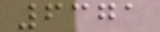6371
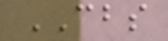CBS
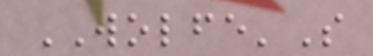WOLFE'S
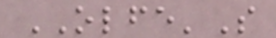OLFE'S
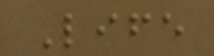Life
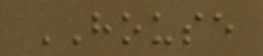HOUSE
